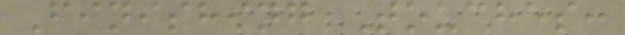Finishing Touches:
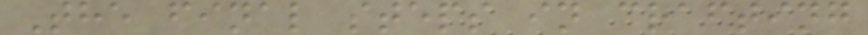The final steps in crafting
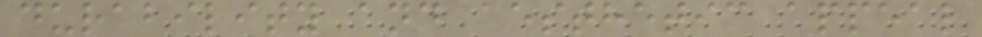durability and aesthetic appeal
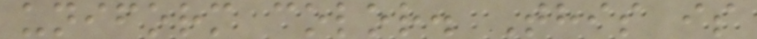uniform color. This is
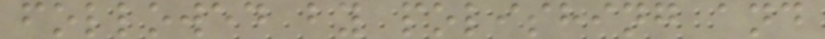followed by polishing and
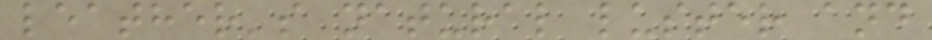leather's natural luster and
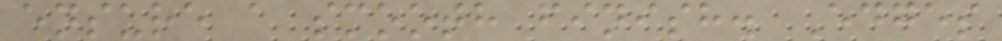ensure a smooth finish. Edges
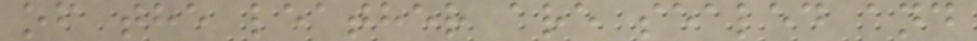of the leather are sealed and
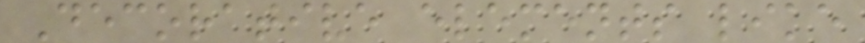Decorative elements like
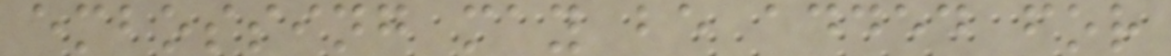embossing may be added for
